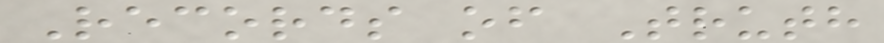Records of Truth
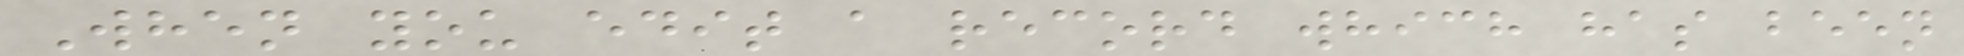When you edit a record which has been
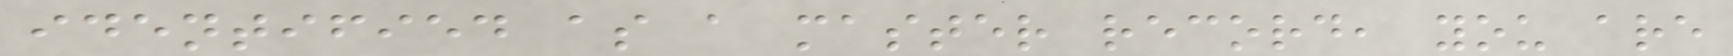identified as a master record, you are
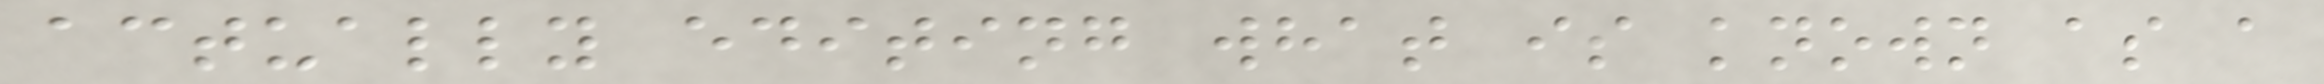actually editing what is known as a
